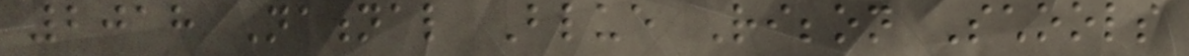2018 National Blue Ribbon Schools
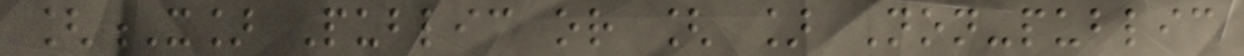[X] Public or [ ] Non-public
